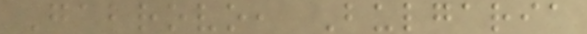Gabrovo, Bulgaria
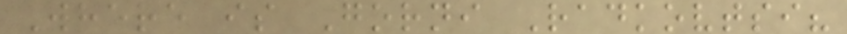Where is Gorni Radkovtsi?
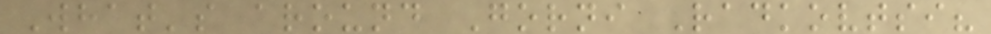What's around Gorni Radkovtsi?
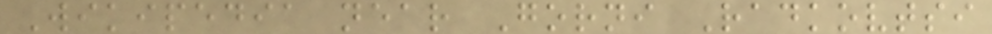Wikipedia near Gorni Radkovtsi
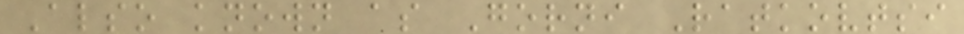Also known as Gorni Ratkovtsi
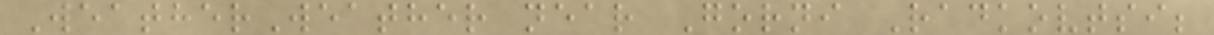WeatherWeather near Gorni Radkovtsi;
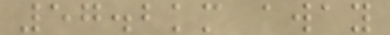57.2km away
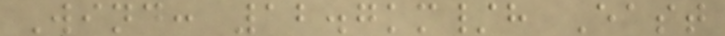Wind: 12.7km/h East
